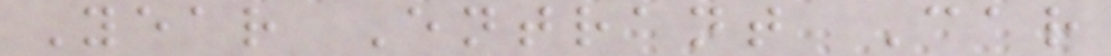Year Entrant Car
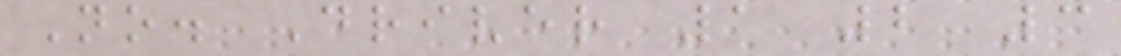No. Driver 1 2 3
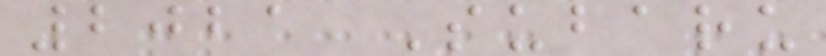2021 Subaru
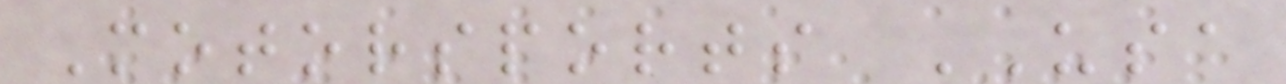Motorsports USA
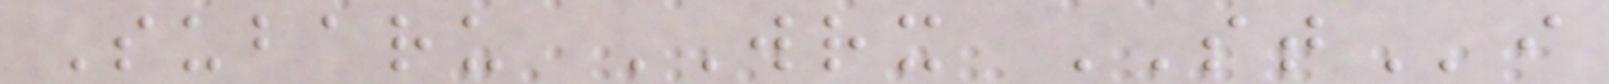Subaru WRX STi
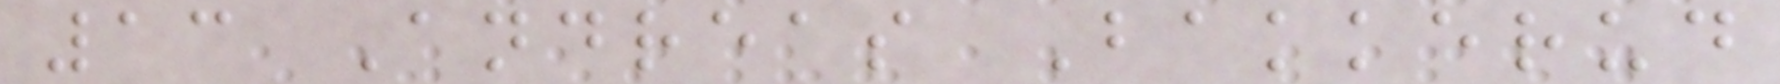13 Andreas Bakkerud
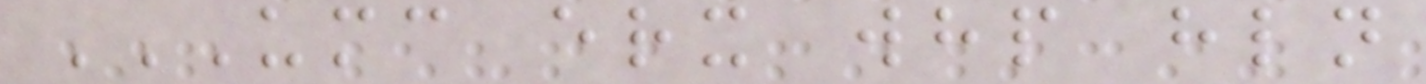UMC ERX WHP HLN
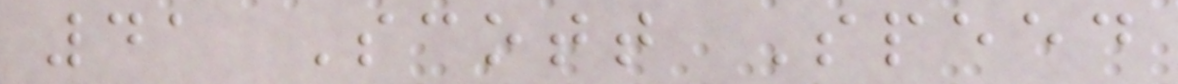41 Scott Speed
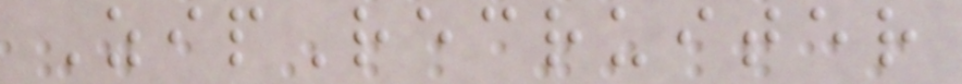ZipRecruiter
